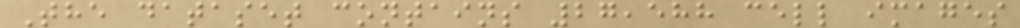The dataset contains 27,588 cell images
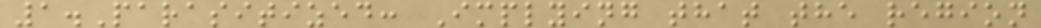1.Parasitized: Implying that the region
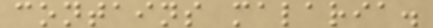contains malaria.
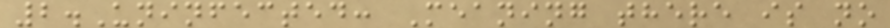2.Uninfected: Meaning there is no
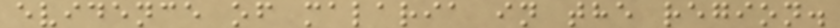evidence of malaria in the region.
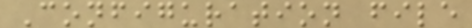Configuration file
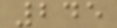245
